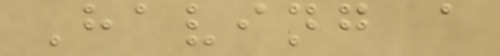Having a
